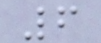6
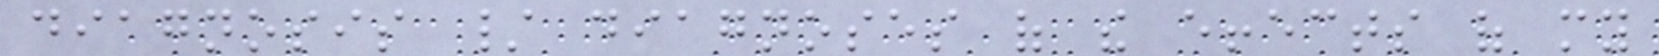diagnosis / diagnoses of the effects of my
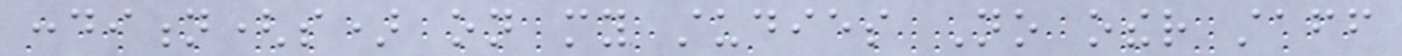condition(s) on my studies No other staff
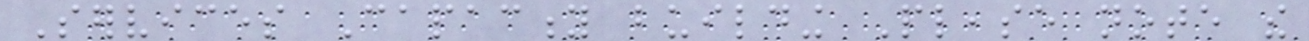Services Capacity building Please note the
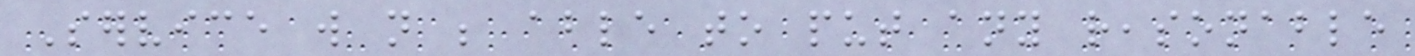Service will not be able to put any reasonable
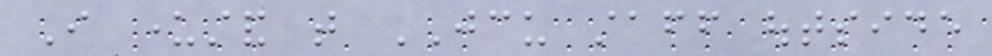I understand that JCU staff outside
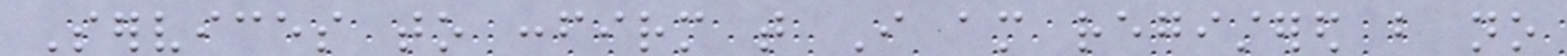Services to confirm that I am registered but no
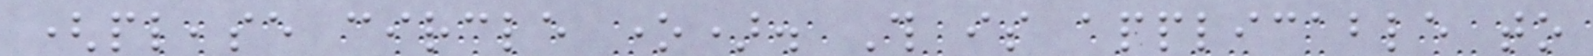(please circle one). This is applicable to
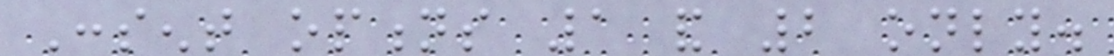Consent options 1 and 2 only.
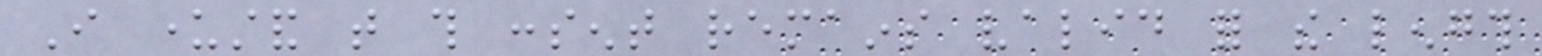I understand that this consent remains valid for the length
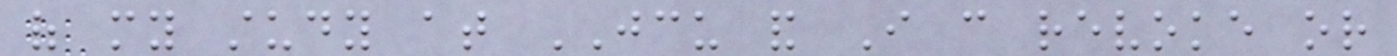of my study at JCU and I can revoke or
